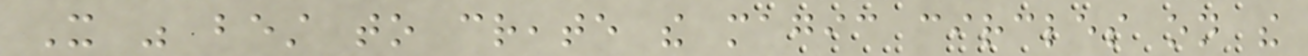It was best to create the magic circles on the
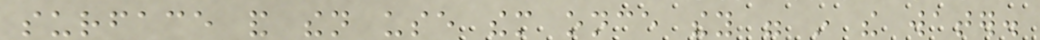surface and then use them once they were in the water.
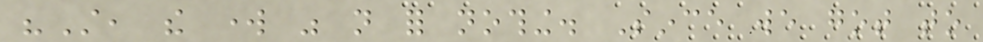"Still, the work was not for nothing. Since we got to
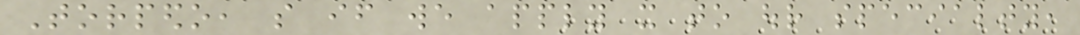Torpedo, so if we apply it to our specialty,
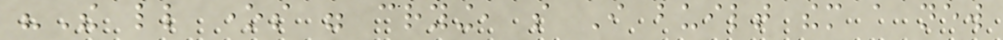"The little ones were crying, so I built them a new
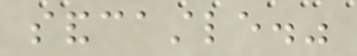sandcastle."
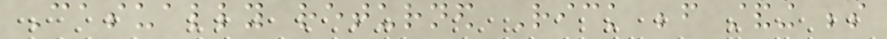Casually returned Rick before standing beside
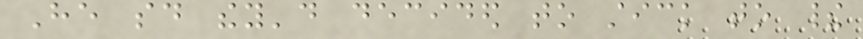He said they'd decided to stick to their
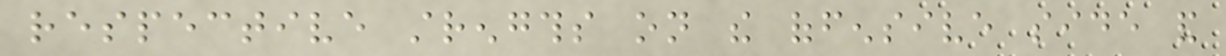respective strengths on the offensive side and
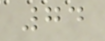74
